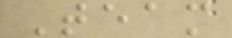Team
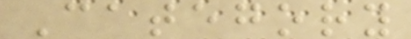Category
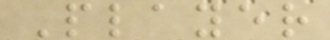Player
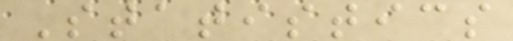Statistics
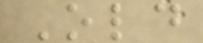Old
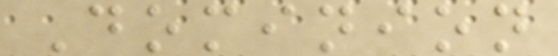Dominion
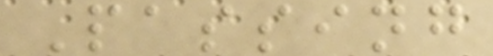Passing
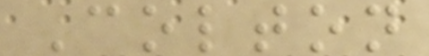Colton
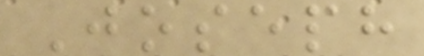Joseph
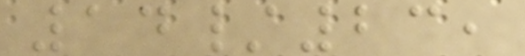14/23,
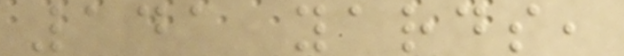141 yards,
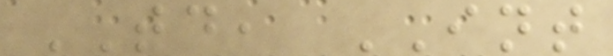TD, INT
